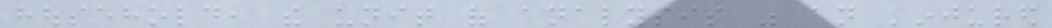household, the unit of analysis was an 'injured
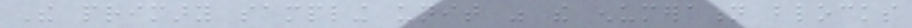The primary sampling unit was the enumeration blocks
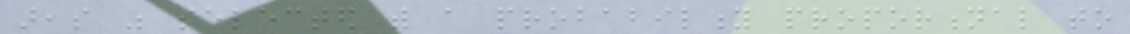areas was selected with a probability proportional to
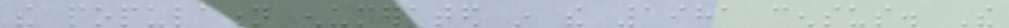the population enumerated in the 1981 census. The
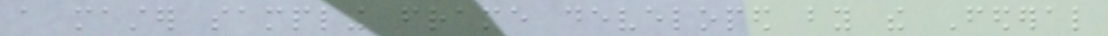a master sampling frame developed by the Federal
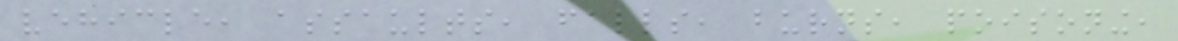vehicle, assaults, falls, burns, poisoning,
